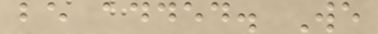be added. We
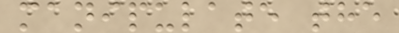manipulate the
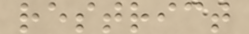restrict
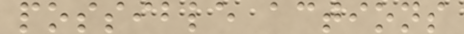possible actions
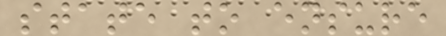state to ensure
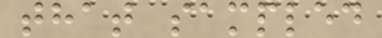that sampled
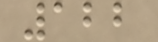122
